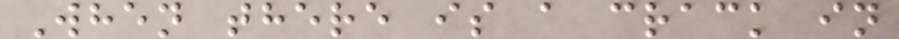When there is a crack in
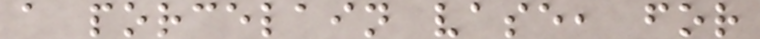a porcelain vase, for
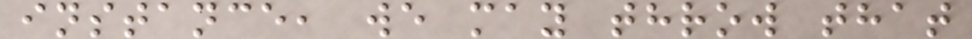instance, we may throw that
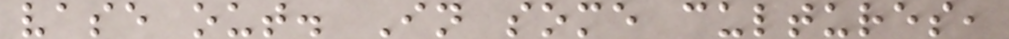vase out. In some cultures,
